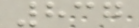837
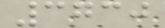3730
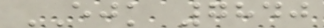EJK 7840
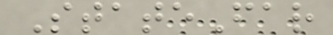StateFar
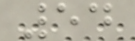54
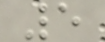5
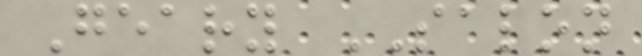Geary SALON
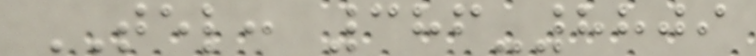TEL: 386-8809
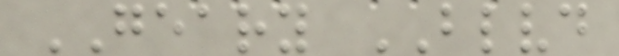GEARY BLVD
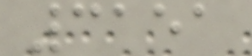3151
